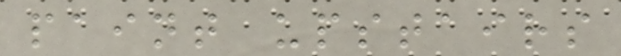paint upstairs
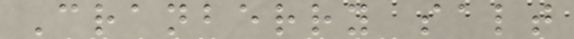Cranberry salt
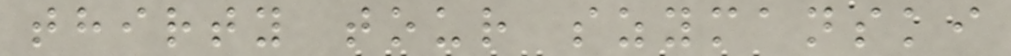thirty tour szymanski
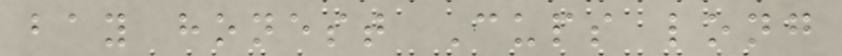bay honest Cups long
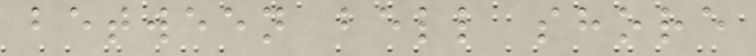between bell shore
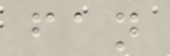fan
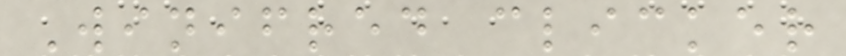Winifred clicker
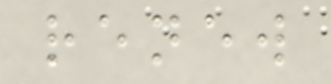renew
